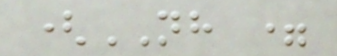(NH =
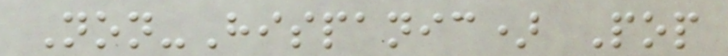Non-Hispanic) Pop
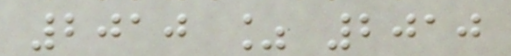2010 % 2010
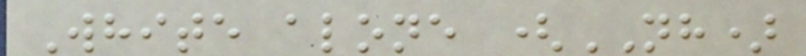White alone (NH)
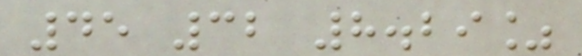45 32 8.29%
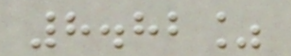8.82%
